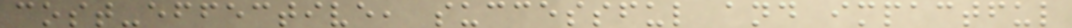cost-effective, successful and impactful
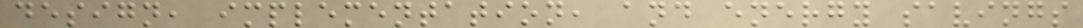design, implementation, and energy savings
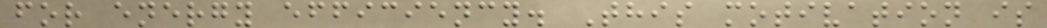for energy efficiency. This motivation is
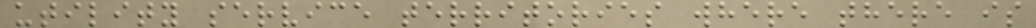utility service territories where there is
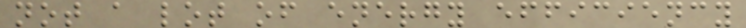not a lot of energy efficiency
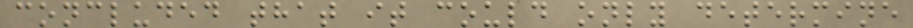concluded that it could only determine
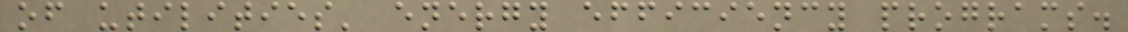of utilities' energy efficiency programs.
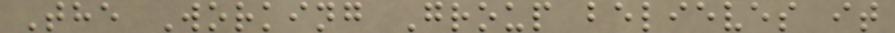The Working Group believes it
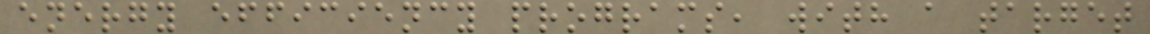energy efficiency programs, with a target
